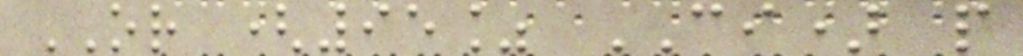OR (95% CI) p
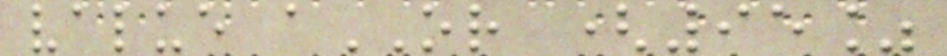value aOR (95%
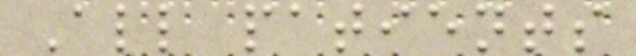All patients
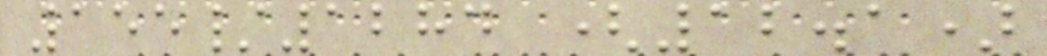155/1284 (12.1)
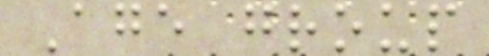Age group
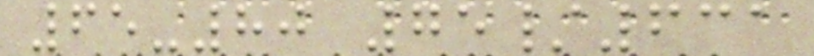65-80 75/631
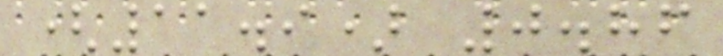(11.9) 0.86
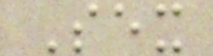Sex
